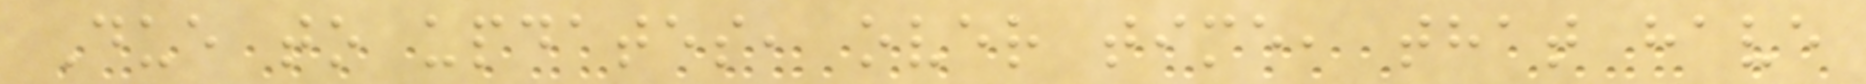Due to updates, over time, that have
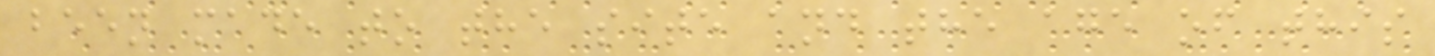been made to the site and the age of this
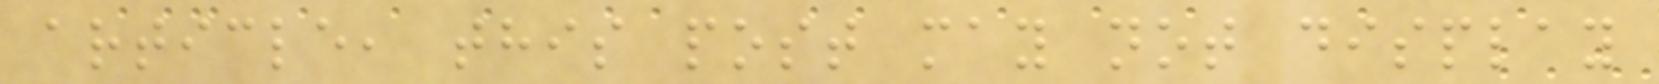article, this post may not display
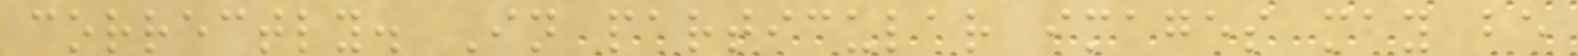correctly. In particular images may be
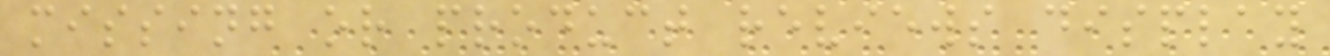missing or product reviews display
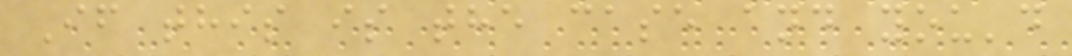If this is the case and you'd
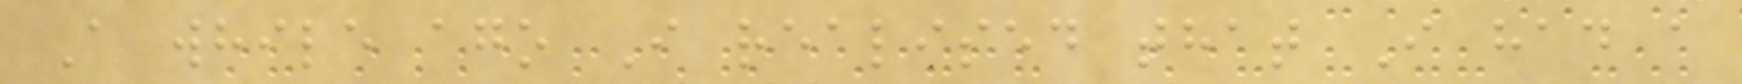A while ago I realised that I had a
